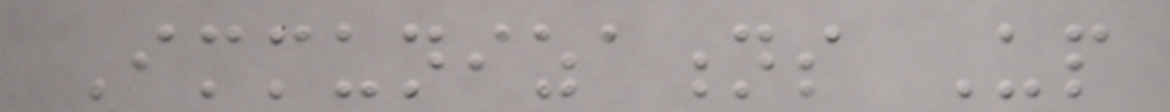Immunizations Up
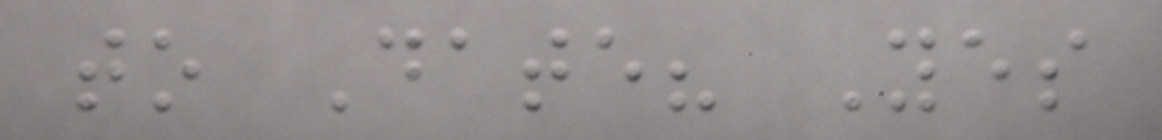to Date? Yes
